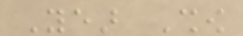Year Show
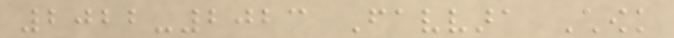2022-2023 Favvara Chowk
